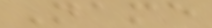Name
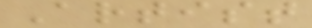Artist
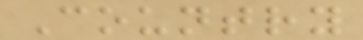Country
